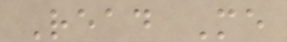Read Me
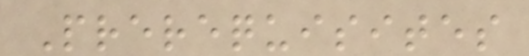Prerequisites
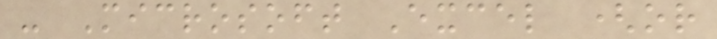- Microsoft Excel (or
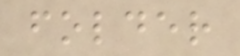folder
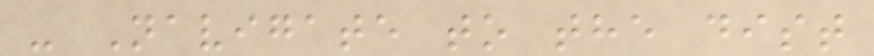- Navigate to the dist
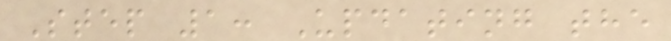Step 1: Updating the
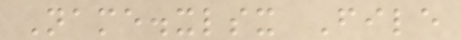Name.xlsx File
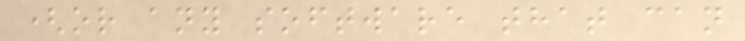(or any software that can
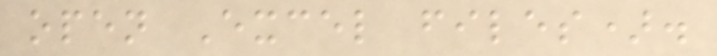open Excel files).
